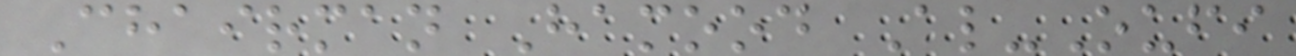Chairman Hamood Al-Oufi
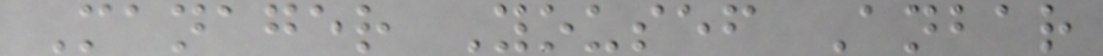Manager Yousef Anbar
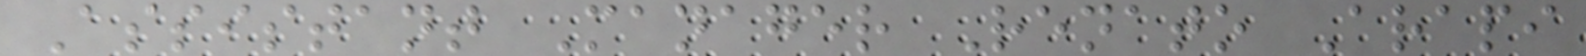Assistant Manager Renato Arapi
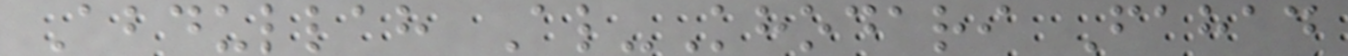Abdullah Al-Khodari Fahad
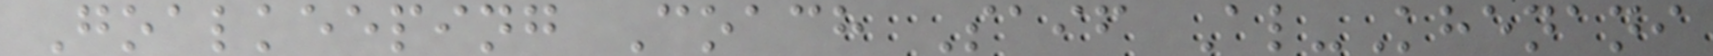Goalkeeping Coach Saif Al-Khenani
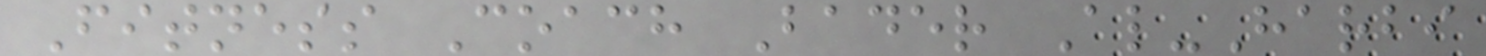Fitness Coach Bader Al-Harbi
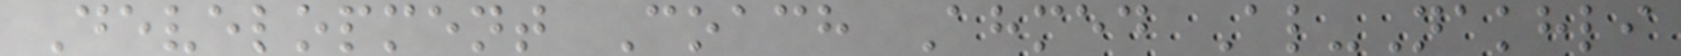Development Coach Ahmed Al-Nakhli
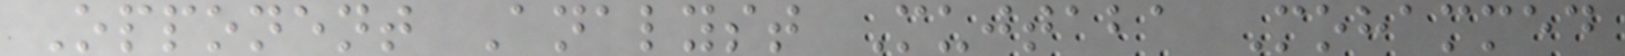Opponent Analyst Mujtaba Mohammed
